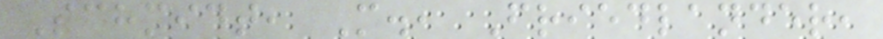Schmidt, M., Friedlander,
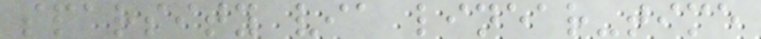sparsity via linear-time
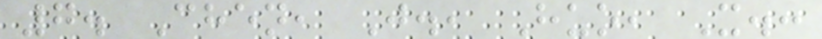7. Chen, J., Huo, X.:
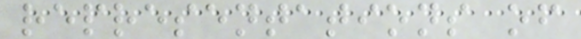representations of
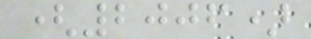(2006)
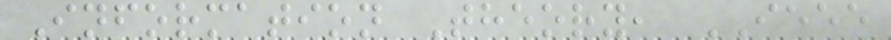Information Theory, IEEE
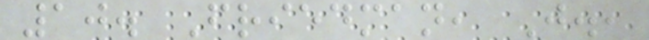10. Friedman, J.,
